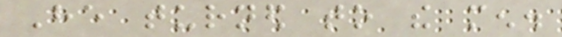He turned to the men.
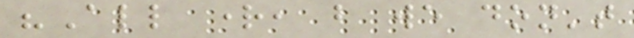"All right, but we don't
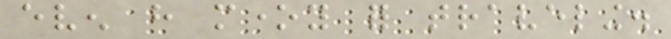even have money for traveling.
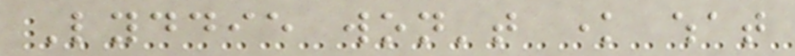Lyddie won't know what
